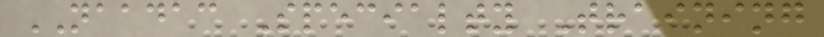NAADAC Specialty Training
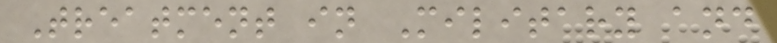Treatment in Military and
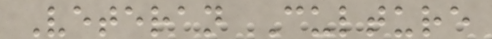Veteran Culture
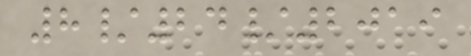8/24/2019
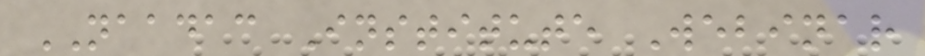NAADAC Institute Webinar
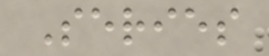Series
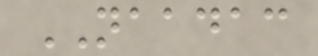NAADAC
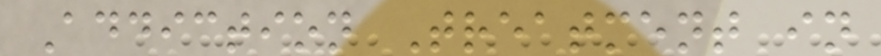Addiction Treatment in
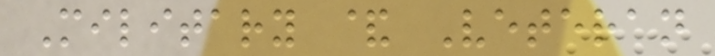Military & Veteran
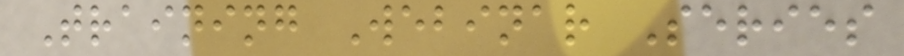Training Webinar Series
